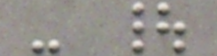- |
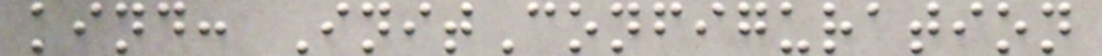kind: InitConfiguration
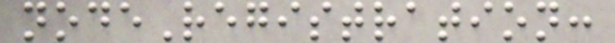nodeRegistration:
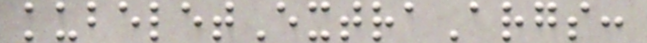kubeletExtraArgs:
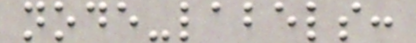node-labels:
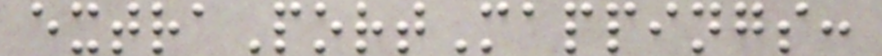extraPortMappings:
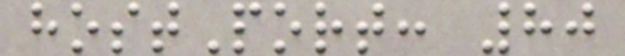hostPort: 80
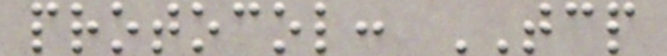protocol: TCP
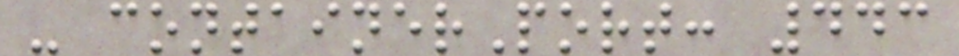- containerPort: 443
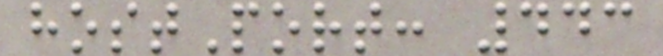hostPort: 443
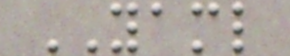YAML
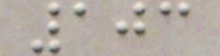103
